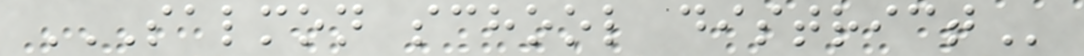SALMON SCHOOL DISTRICT
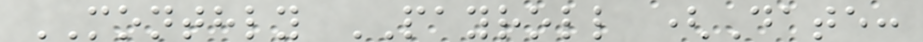MONTHLY PAYROLL (Date:
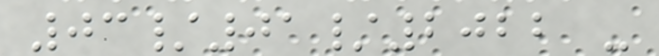03/01/2022 -
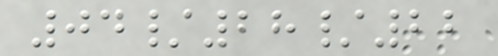04/28/22
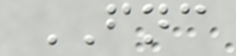FNC
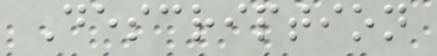Description
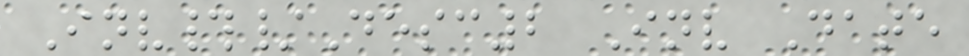Inv#/Desc2 Inv Date
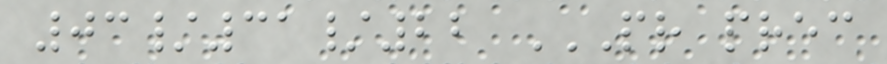03/31/22 PR PREC
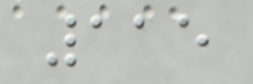115
